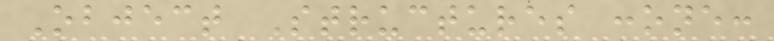Object Structures :one:
